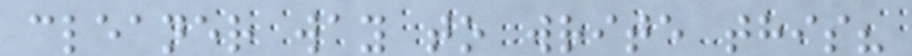cleaner way to write this?
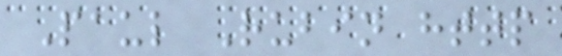Paul Rubin http
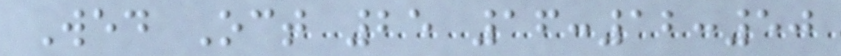Wed Oct 25 16:12:50
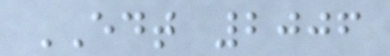EDT 2006
